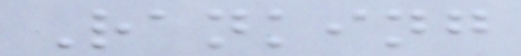Ranking
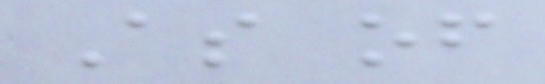As of
